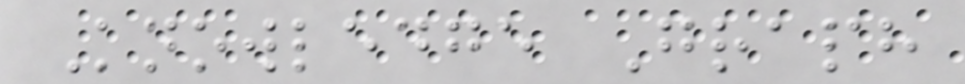Knowledge Graph
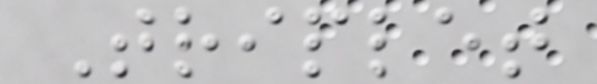Triplet
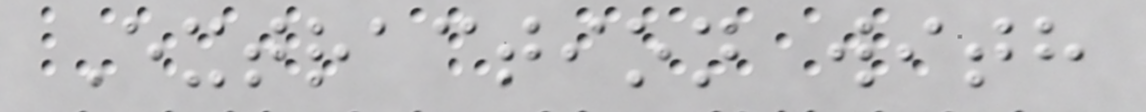Extraction with
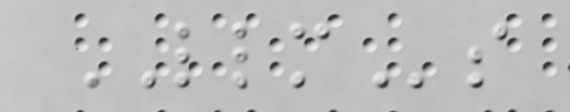LLMs
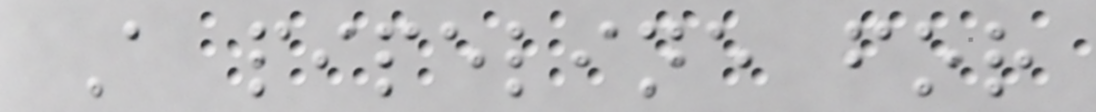A pipeline for
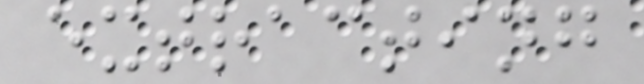extracting
